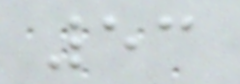53
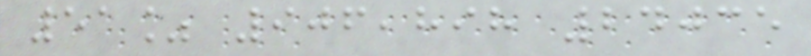51% 906,898 24035
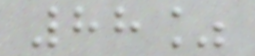88%
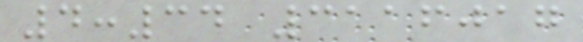4:34 3116017
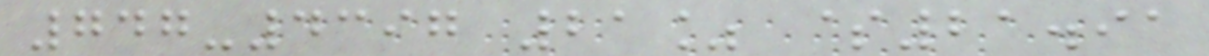747-4397 21% $21.91
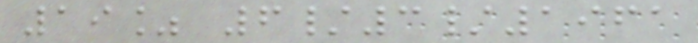19% 6/3/1961
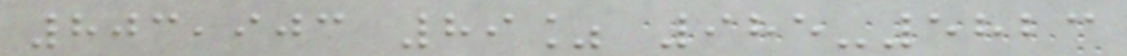803,903 89% 985-5823
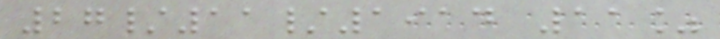27/11/1914 11%
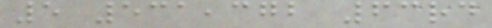5 531,372 63rd
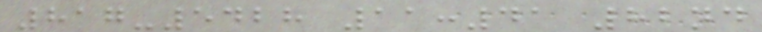817-5428 11:41 82nd
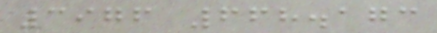3976 668.173
